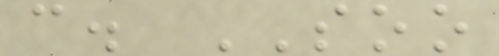c. SOO
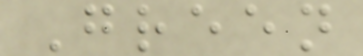Green
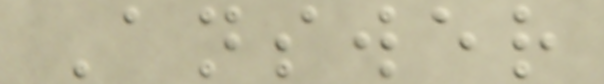Answer
